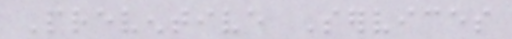Preventive Services
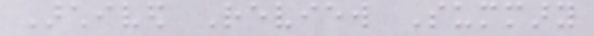Archived Review Summary
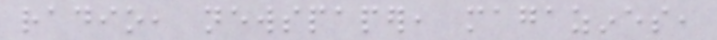radio, newspaper, magazines,
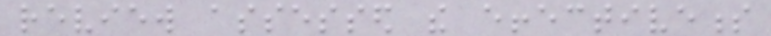review assessed the effectiveness
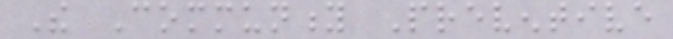The Community Preventive
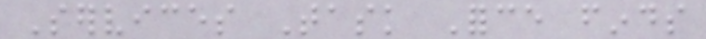Services Task Force finds
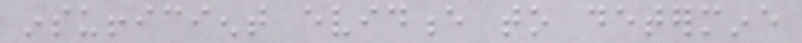insufficient evidence to determine
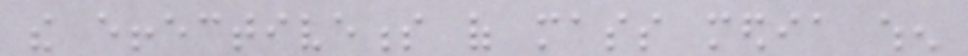the effectiveness of mass media when
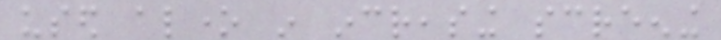used alone in increasing screening
